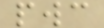pwc
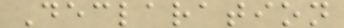Declaration
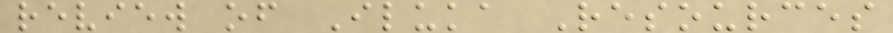review of Iluka Resources
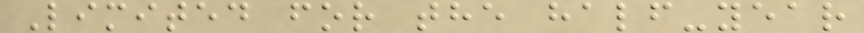Limited for the half-year
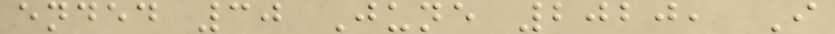ended 30 June 2020, I
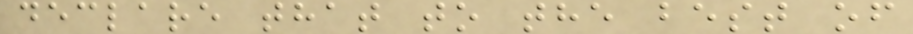declare that to the best of
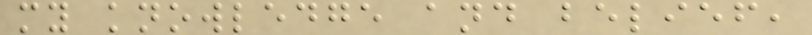my knowledge and belief,
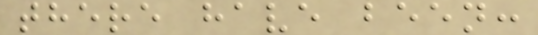there have been:
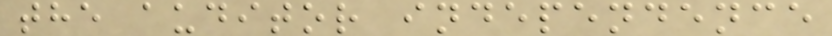the auditor independence
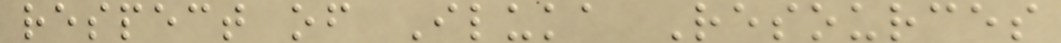respect of Iluka Resources
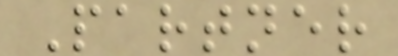Partner
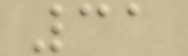31
